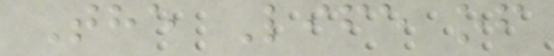The Life of
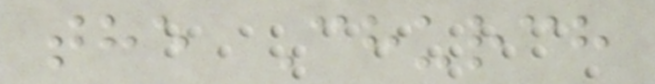the Church
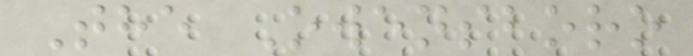The Owensboro
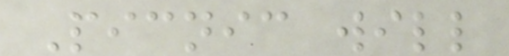Picnic will
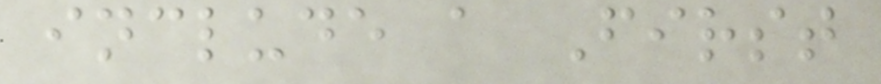include a First
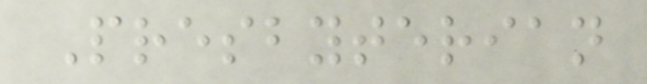Presbyterian
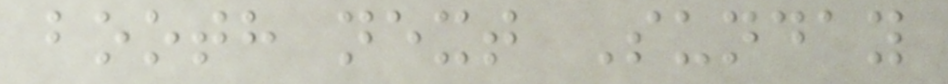booth next Sunday
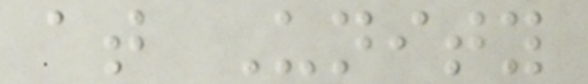at Unity
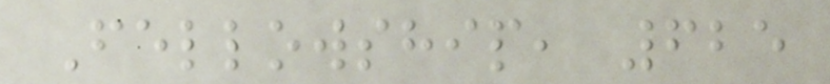Fellowship, 625
